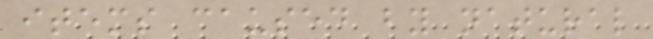items caused by natural
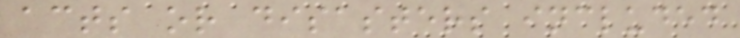acts or disasters included
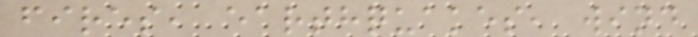fires, earthquakes, wind
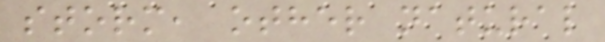storm, other natural
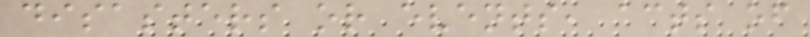disasters or events, acts of
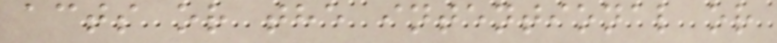acts or the intentional or
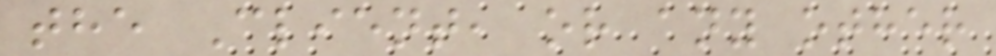the Client, or any other
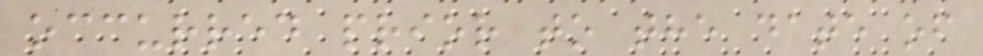occurred prior to the date of
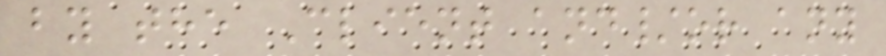by the Client and/or any
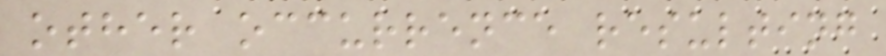other occurrence resulting
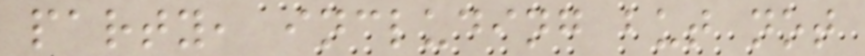party, including but not
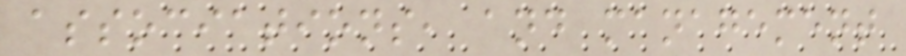associations, and management
